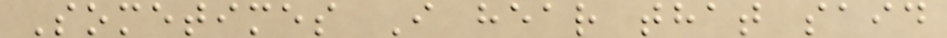Sometimes I hear that said
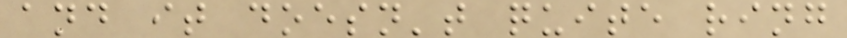and it doesn't quite ring
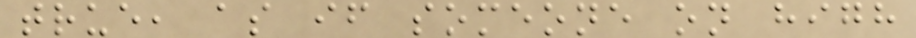true, as if someone on high
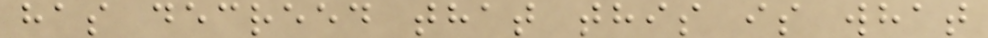has decreed that this is what
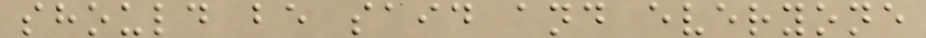should be said and everyone
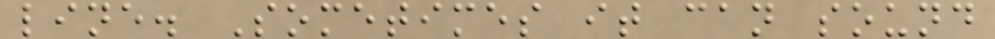line. Sometimes it can sound
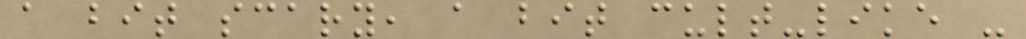a bit scary, a bit cult-like -
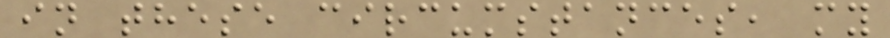in these circumstances, my
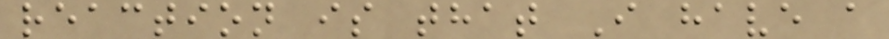reaction is that I have a
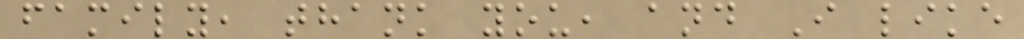family, thank you, and I like
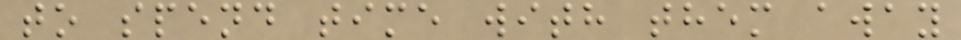to spend time with them away
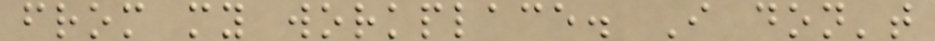from my workplace. I don't
